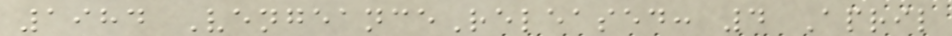1984 VengeanceReleased: 4 April
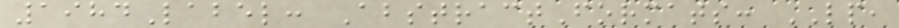1984Label: AbstractFormats: LP,
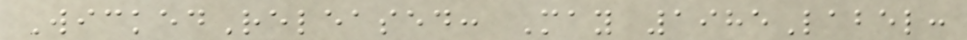WickedReleased: May 1985Label:
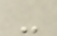-
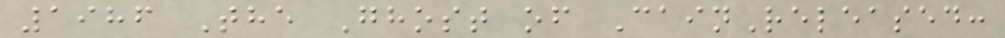1986 The Ghost of CainReleased:
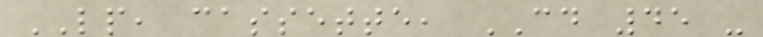LP, cassette, CD 45 -
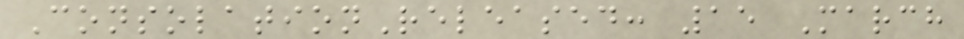ConsolationReleased: 15 March
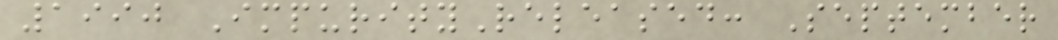1990 ImpurityReleased: September
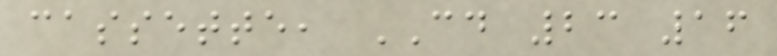cassette, CD 23 16
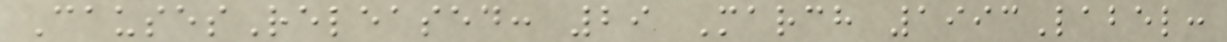CausesReleased: 29 March 1993Label:
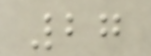27
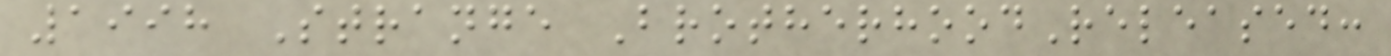1998 Strange BrotherhoodReleased:
